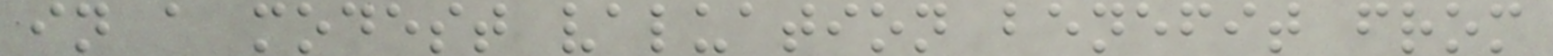in a modest valuation benefit from
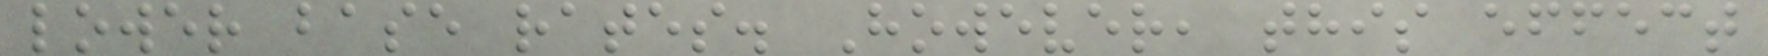lower base rates. However, this effect
